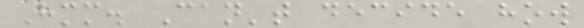Hmm. Can't decide how
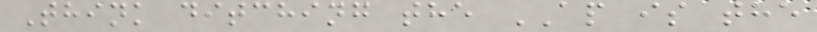Think ditching the AP is the
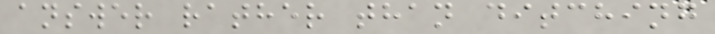answer rather than ditching
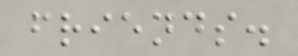friends.
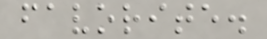favorite.
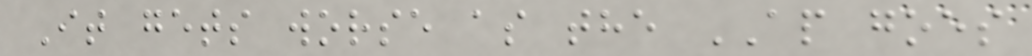It gets worse as the AP goes
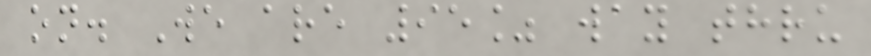on. We are 95% way thru
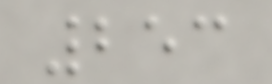253
